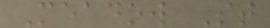Meadow St
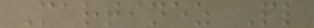Martinez Pl
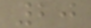20
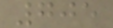705
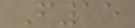F15
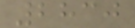2830
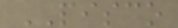PISCO
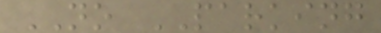NO PARKING
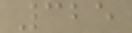325
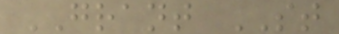GRANT ST
